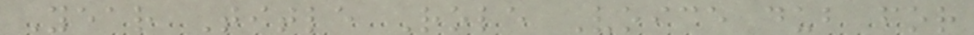Year Title Role Voice dub for
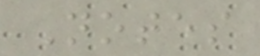Notes
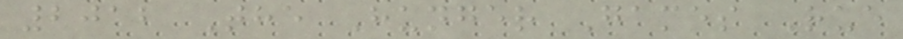2012 The Hunger Games Rue
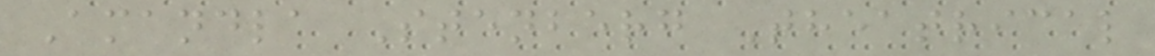Amandla Stenberg Theatrical
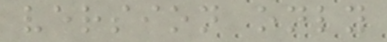version only
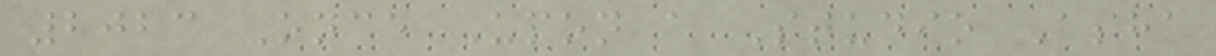2023 Once Upon a Studio Asha
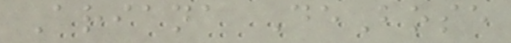Ariana DeBose
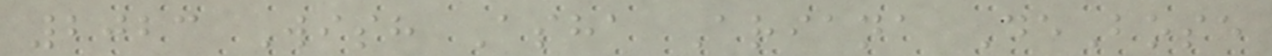2023 Wish Asha Ariana DeBose
